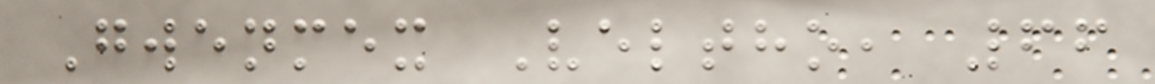Gwenmex Veltho, 66
